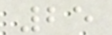25
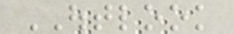OUTLOOK
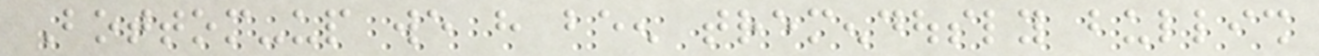Bottom-up we have been tremendously bullish
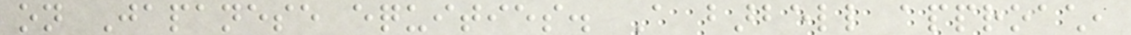on Japanese equities. A barbell approach,
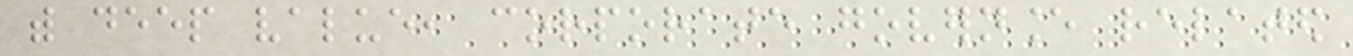with deep value, corporate governance related
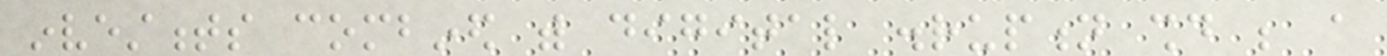investments combined with digital disruption should be a
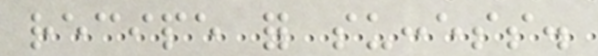recipe for success.
